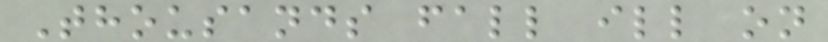Thousands fall ill on
